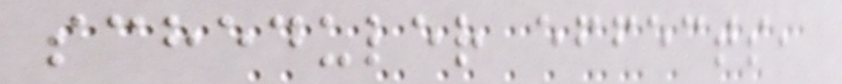scheduler effects,
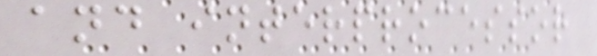and interprocessor
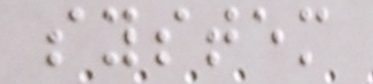system
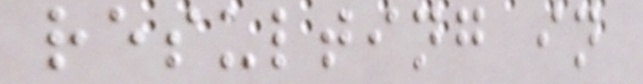resulting in
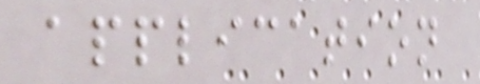application
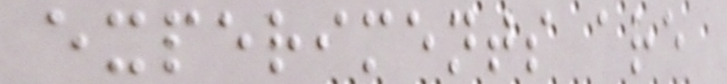experiments are
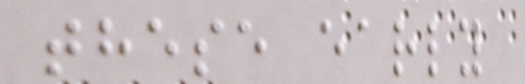these early
